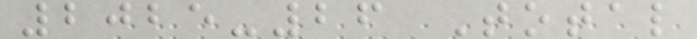2025-26 Total
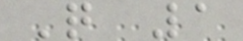Q 1
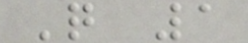Q 1
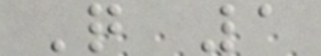Q 1
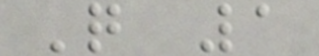Q 1
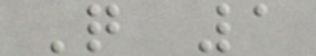Q 1
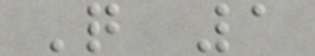Q 1
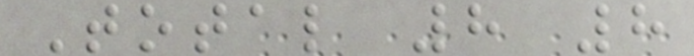Total 8 8
